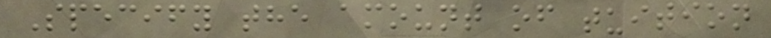Specify the amount of tuition
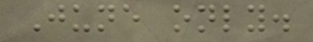June only.
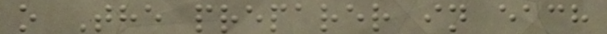o The preparer in each
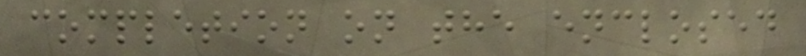completion on the enclosed
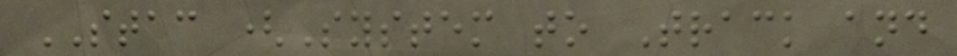STAC (System to Track and
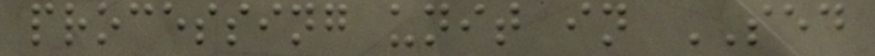processing unit in SED
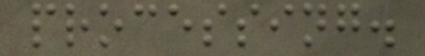processing.
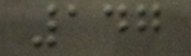147
